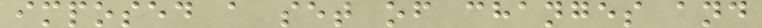imposed a set of changes and
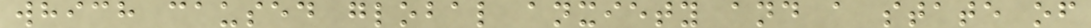which caused global anxiety and a state of
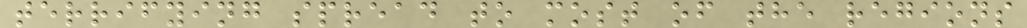terrifying spread to most of the regions
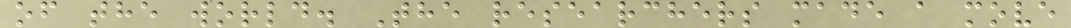of the world. The researchers made a move
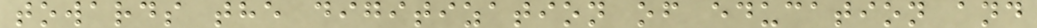towards the digitization of education and
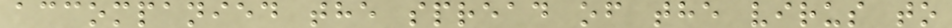accompanied the spread of the virus to
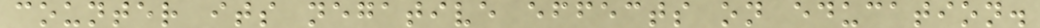counter its negative effects on education.
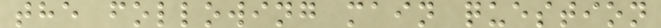the following main question
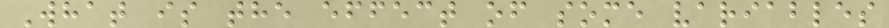What is the effect of some variables
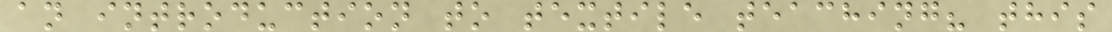an introduction to textile teaching? this
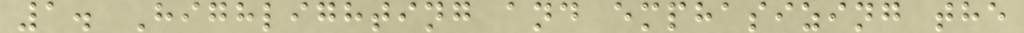1. Highlighting and emphasizing the
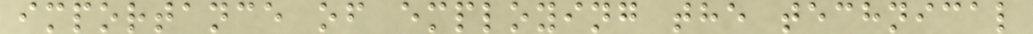importance of employing the technical
